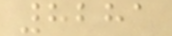8281
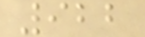922
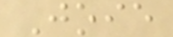Joie
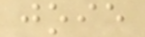joie
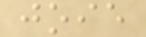joie
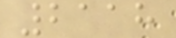2118
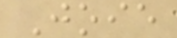Joie
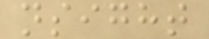nsight
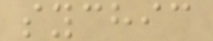sychic
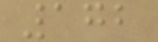172
